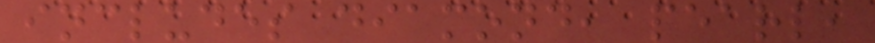includes diamond, pearl,
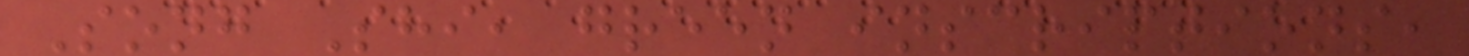Song Shi, green inscriptions,
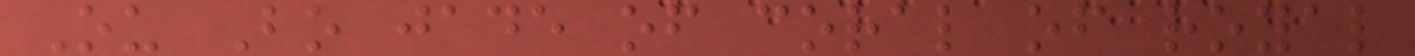Ou Bo jade of coral of royal
